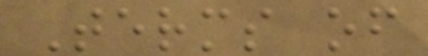Terms of
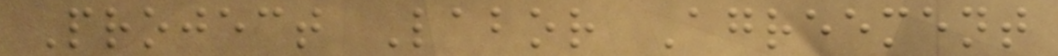Project Labor Agreement
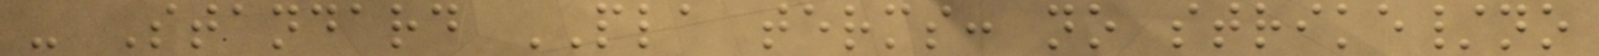- Standard PLA terms: no strike/no
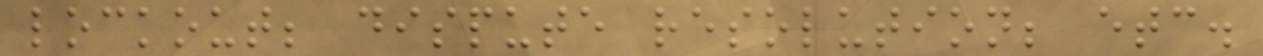lockout; dispute resolution; etc.
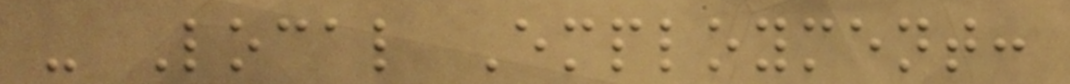- Local Employment:
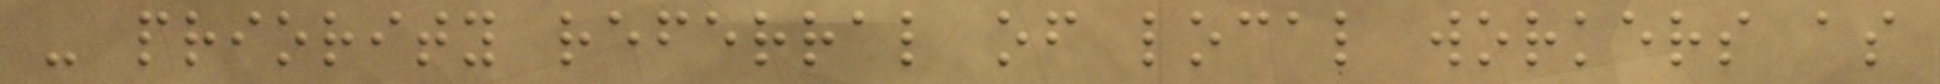- priority referral of local workers as
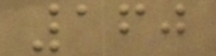160
